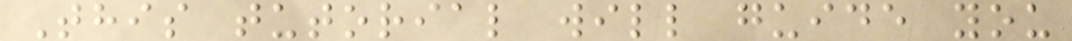This tutorial will guide you
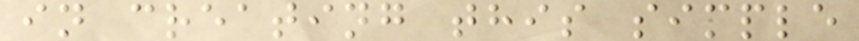in creating this simple
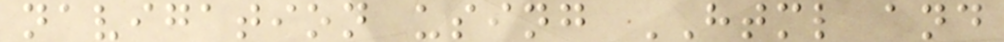navigation using HTML and
